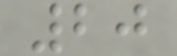20
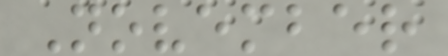November
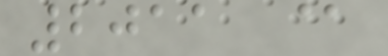2011 @
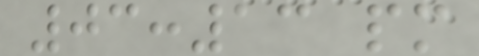03:13 pm
